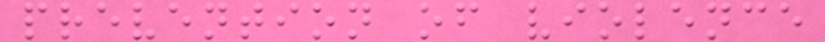prevention of violence
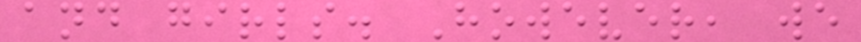and girls. However, we
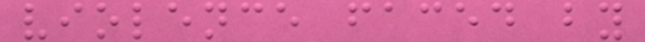violence faced by
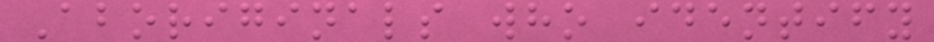Aboriginals who identify
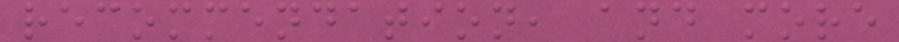recommendation, and more
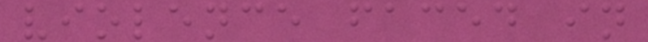violence faced in
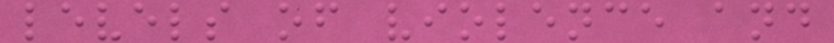levels of violence and
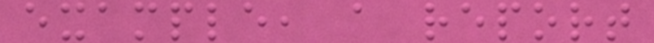example, a report
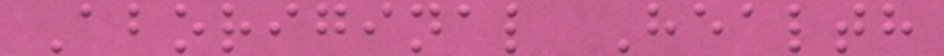Aboriginal Health
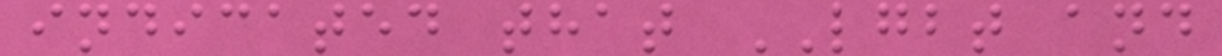indicated that LGBT and
